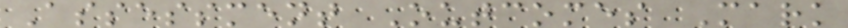Assessment Outcomes Mark
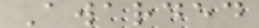Awarded
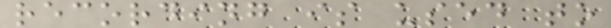recording is used to
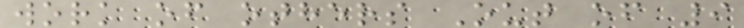work of others Out of 9
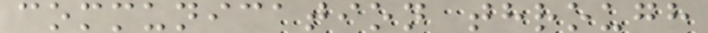communication through
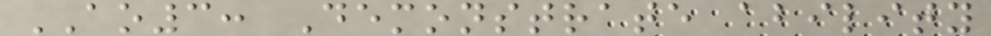AO3: Demonstrate ability
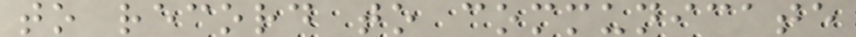to record to communicate
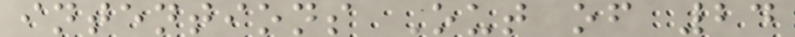intentions Out of 24
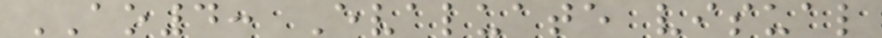AO4: Evaluate visual
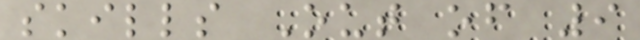skills Out of 9
